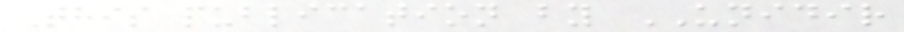This publication by UNIDIR
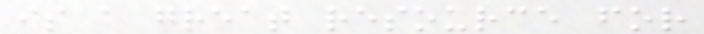is a great resource for
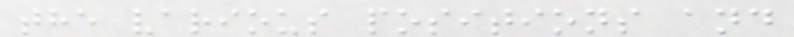the various positions and
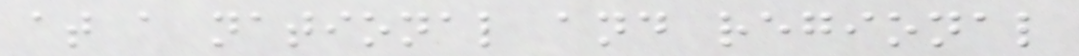at a national and regional
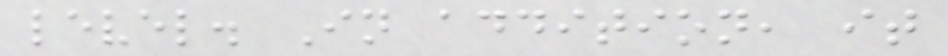level. In addition, it
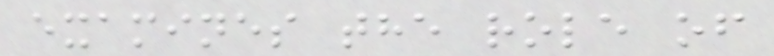examines the role of
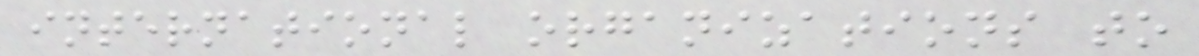international organizations to
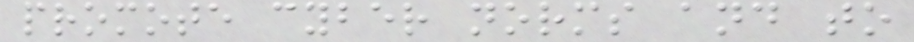promote cyber norms and to
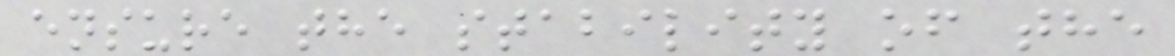ensure the stability of the
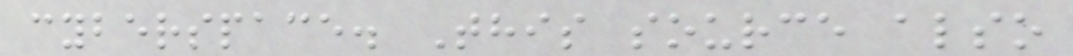cyberspace. This source also
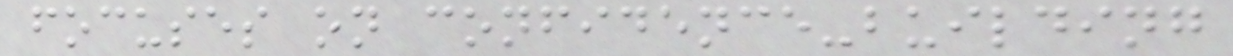focuses on confidence-building
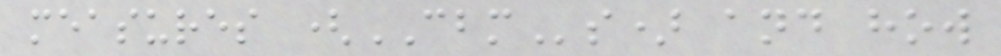measures (CBMs) and how
